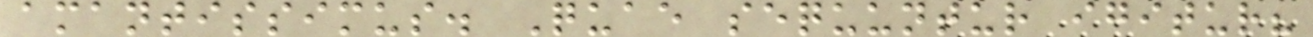amantissimus. Quae sequuntur igitur?
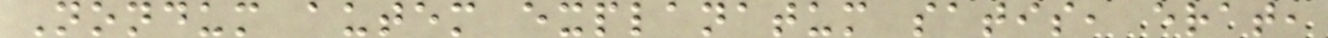Nondum autem explanatum satis, erat,
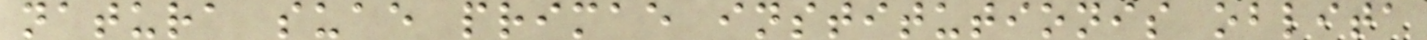natura suae primae institutionis oblita
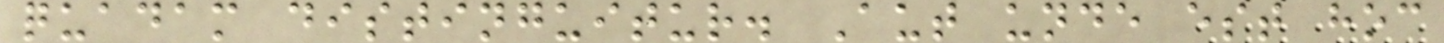quadam distinguitur. Aut unde est hoc
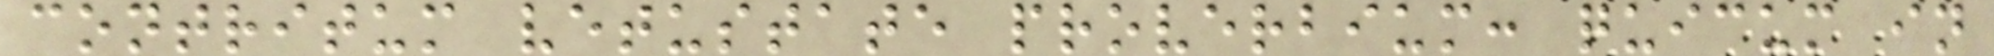contritum vetustate proverbium: quicum in
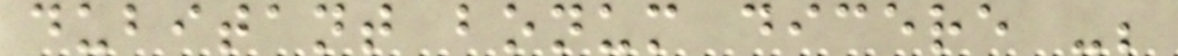dubitant bonum dicere -;
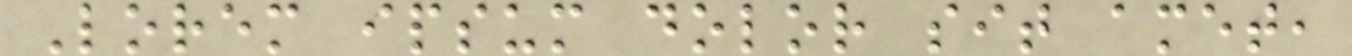Lorem ipsum dolor sit amet,
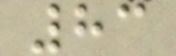83
